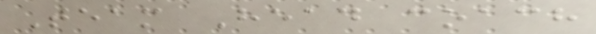Team Head coach
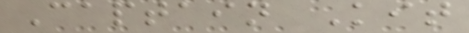Captain Kit
